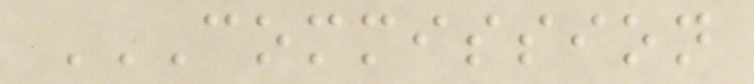COMMISSION
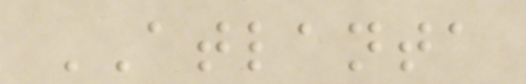ATLANTA
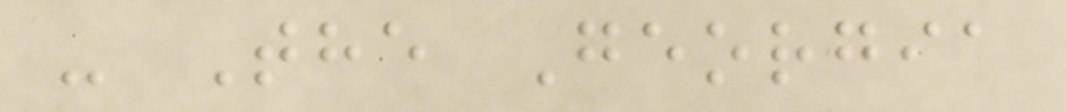- The Georgia
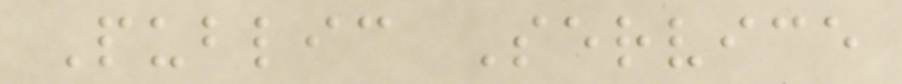Public Service
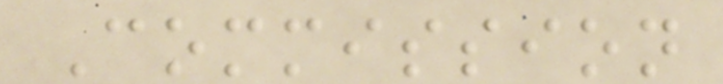Commission
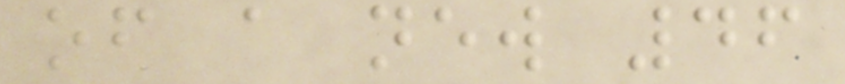of a new 46
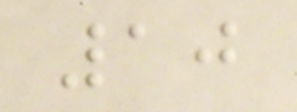10
